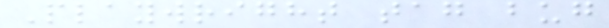Playwright tag bug
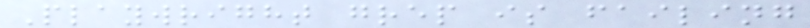Playwright grep is failing
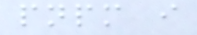pnpm i
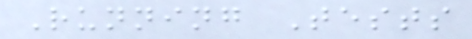Running Tests
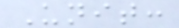Unit:
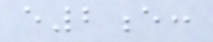e2e:
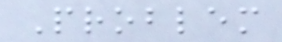Problem
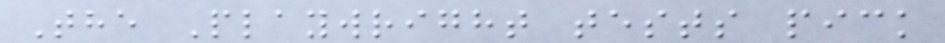The Playwright tests pick
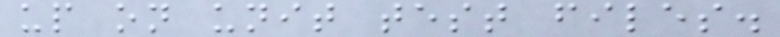up on unit test files.
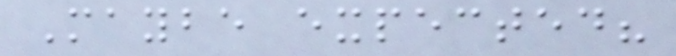Maybe expected?
